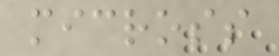micross
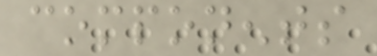components
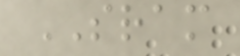SRAM
